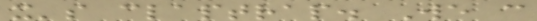it's claptrap. We can
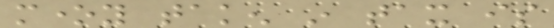money taken in tax is
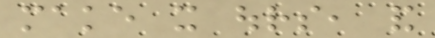make it ours, and
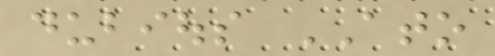dubious ATO
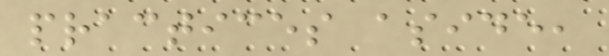practices aside,
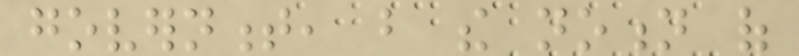government, but the notion of
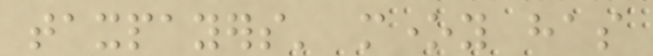taxpayers' money has
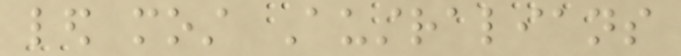led most Australians
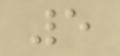5
